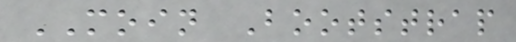MOIN Bootstrap
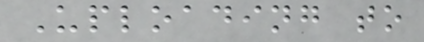Uploading to
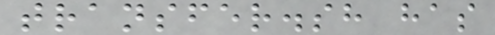transfer.sh has
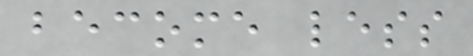become less
